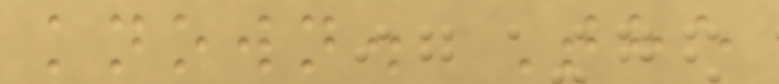known. The
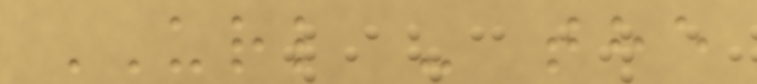URL - the
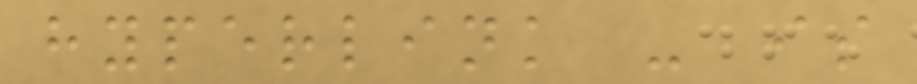hyperlink - is
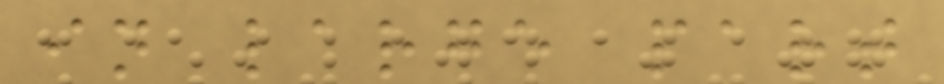in large part
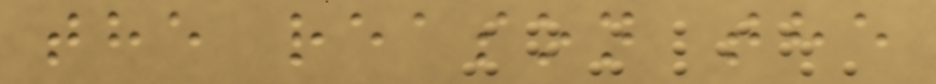the reason the
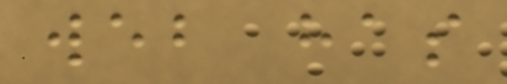web has
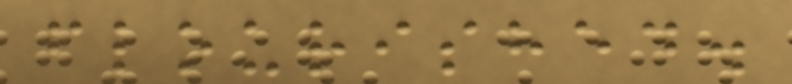flourished.
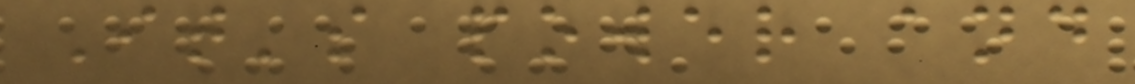It's power and
